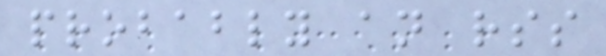probably an rss
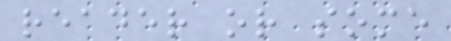reader or some
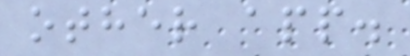other app.
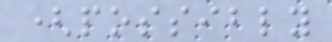(possibly
